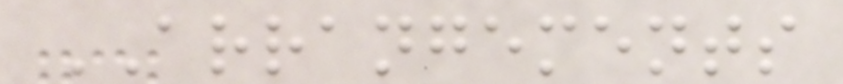ARRANGEMENTS
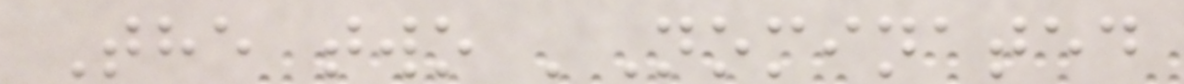The two 'Nominated
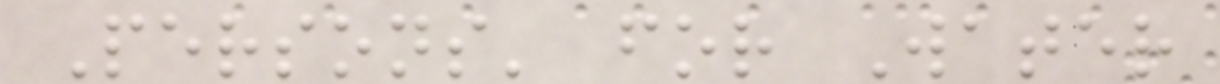Persons' for Water
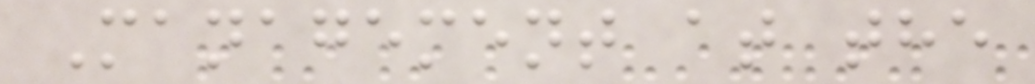Management at the
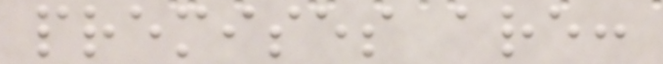premises are:
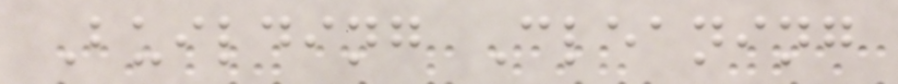Building Cleaning
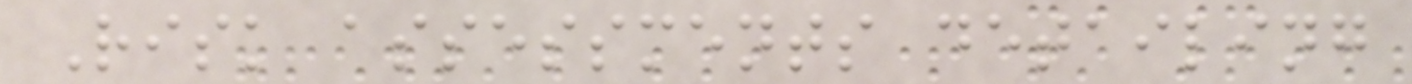Risk assessments detailing
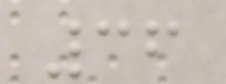36
